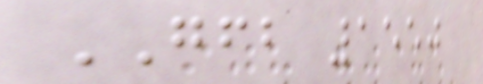GFB 1550
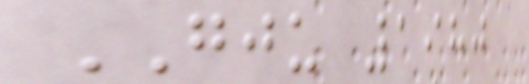GJU 1980
